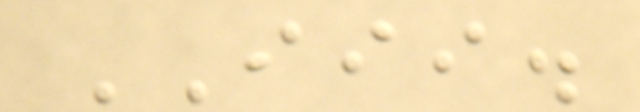III.
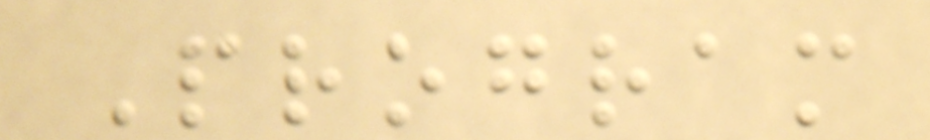Program
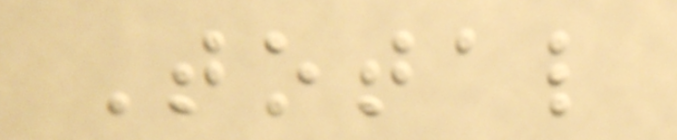Total
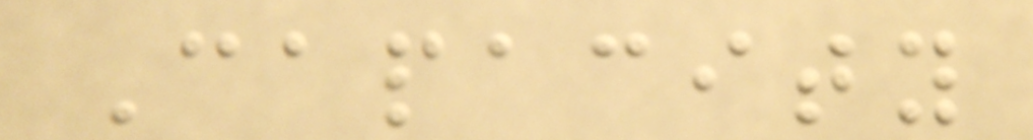Capacity
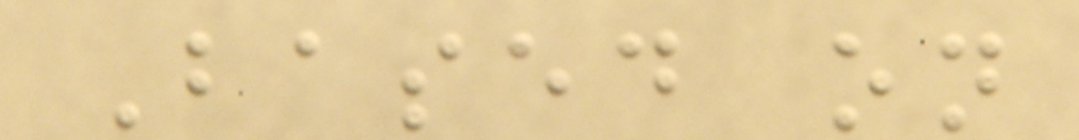Based on
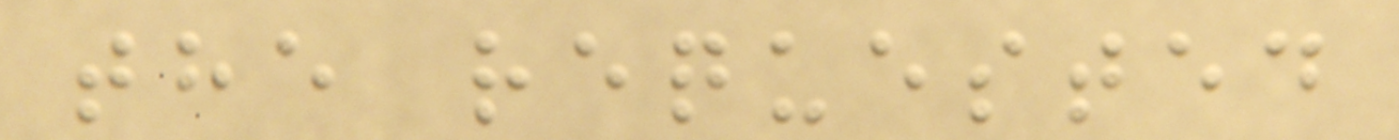the requested
